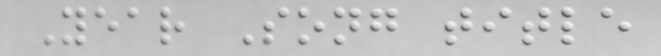Year Song title
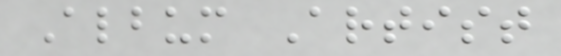Album Artist
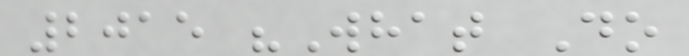2015 "What Do
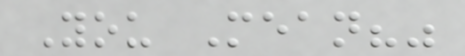You Mean?"
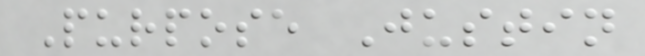Purpose Justin
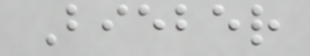Bieber
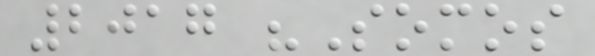2017 "Somos
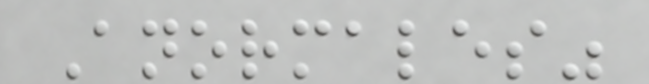Anormales"
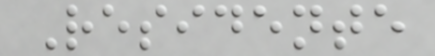Residente
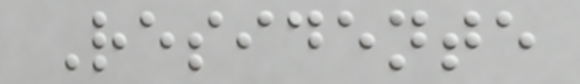Residente
